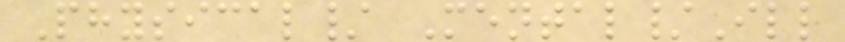Physical/ Mental/Ill
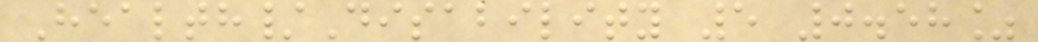Health/Disability 5 0.58%
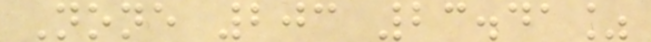None 203 23.41%
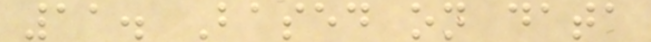11. Based on data
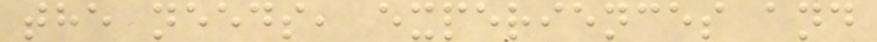the needs, experiences and
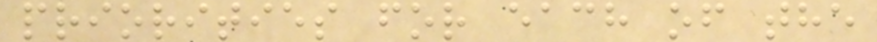priorities for each of the
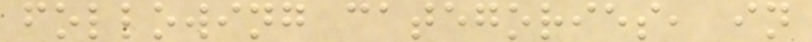following categories, in
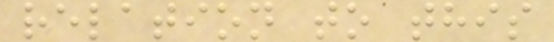relation to this
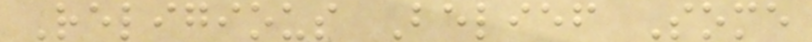Religious Belief Some
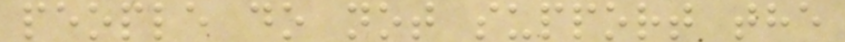people do not support the
